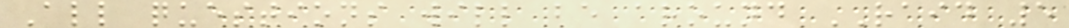All questions will be around RAID 5
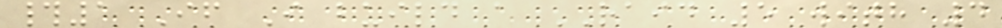#1 If I build a RAID 5 with 4
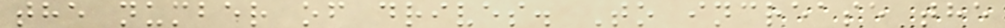the number of drives. To increase the
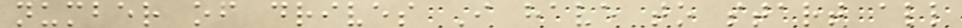number of drives I have to start all
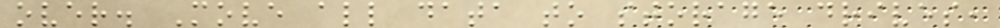over. Move all data to storage drives,
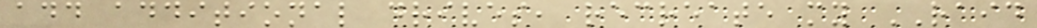add additional drives, recreate my RAID
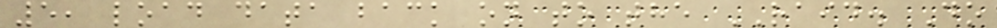5, load data back on to the RAID. Do
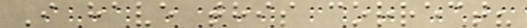I have this correct?
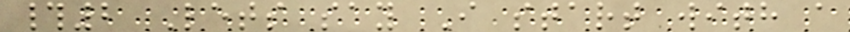#2 Lets say I start with a
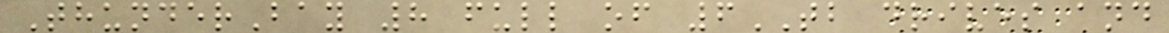ThunderBay 8 full of 6TB drives and
